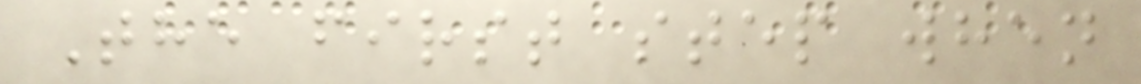The first step when
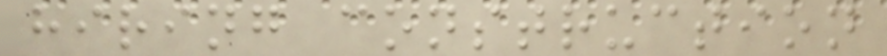hiring construction
